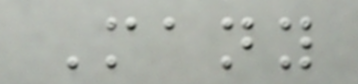Many
